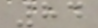84
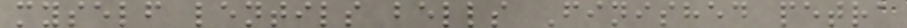myself lentils bells Finished petra
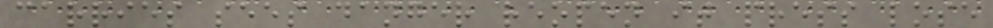carries sees danger reopen it press lose
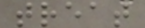treat
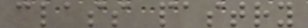class pastry
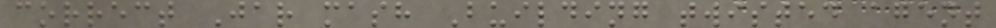correct Jar mash Building twisted agent
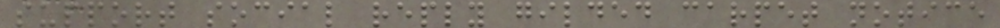support social reply gilded carpet notice
